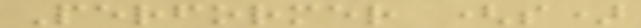Performer (s)
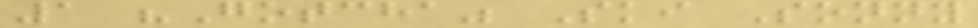1 "Gotcha" Ski Sonny
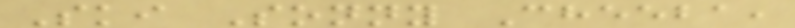Ski Sonny Cheeba,
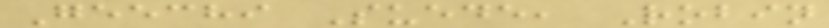Geechi Suede, Robin
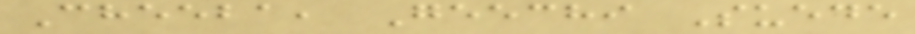Cheeba, Geechi Suede
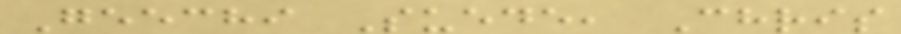Geechi Suede, Chris
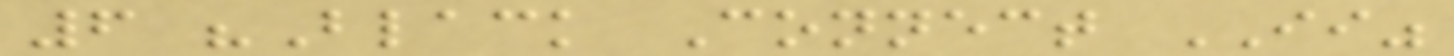6 "Black Connect II"
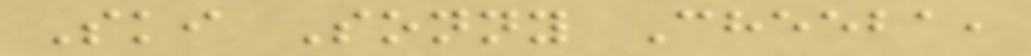Ski Sonny Cheeba,
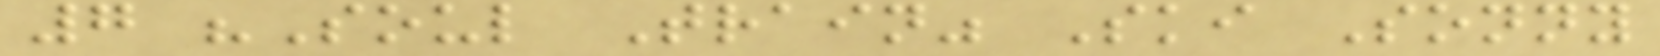7 "Soul Train" Ski Sonny
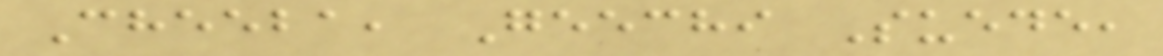Cheeba, Geechi Suede,
